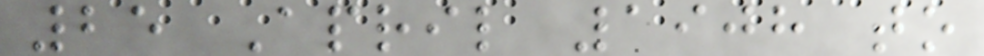25 April 1908 to
